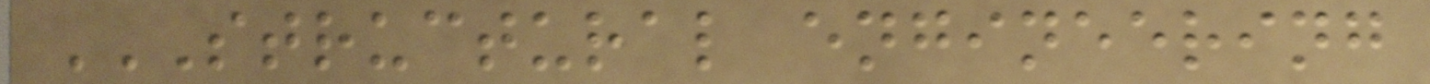STRUCTURAL ENGINEERING
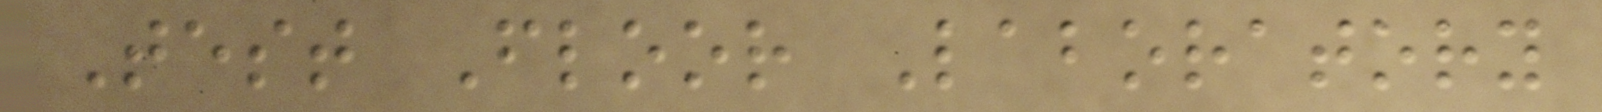Test Floor Laboratory
